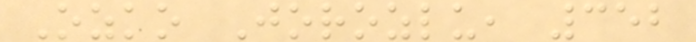Ozko Jorozlu, 352
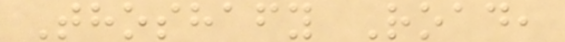Thoshafy Road,
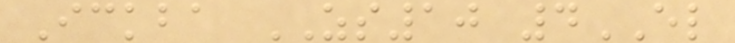Ickba ZS10 4EL
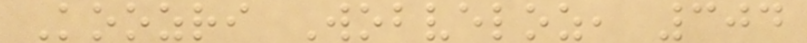Koozri Wobveloz, 304
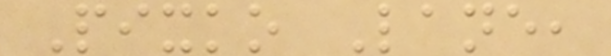Pixko Lane,
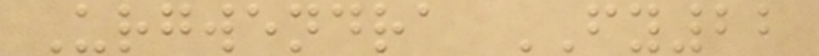Urgwendra FY22
